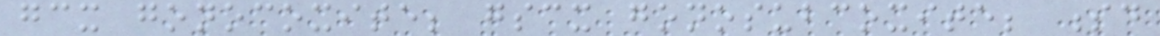gcx gonocoxite; gscx gonosubcoxite; sd
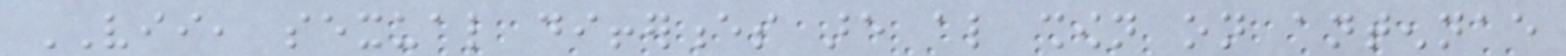VII, sexual differences are also shown on antennae
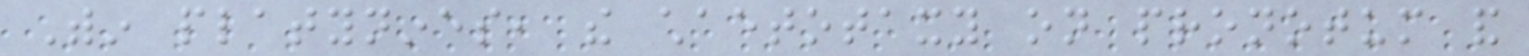Within platynines, the chaetotaxy on pronotum and
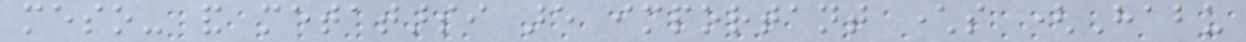meso- and metatarsi are important characters (Habu
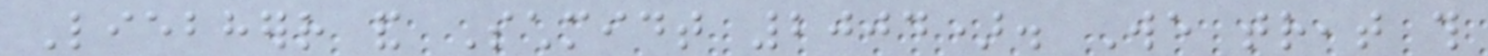Liebherr and Schmidt 2004). We treat this
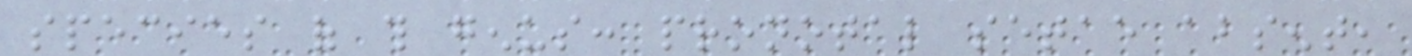species of this genus: pronotal setae absent,
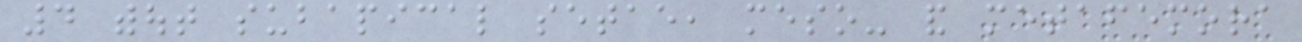4 without subapical setae, meso- and metafemora
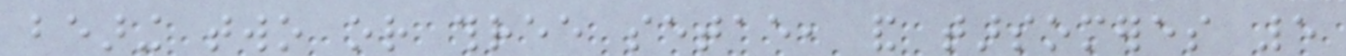bearing two or three setae, and tarsomeres 5
